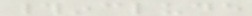#include
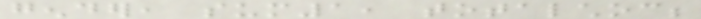gender, sum1, totalchoc;
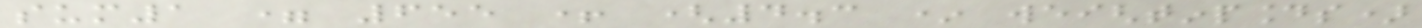sum1 = 655 + (4.3 * weightinpounds)
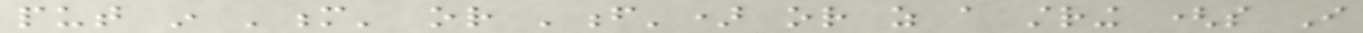put in 'm' or 'f') or as a string (so I
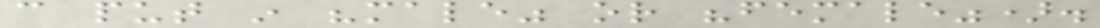can put in "male" or "female").
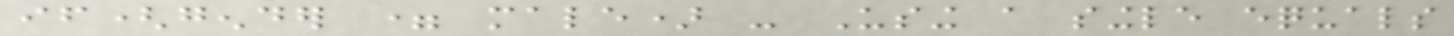if(gender = male) - Using a single equals
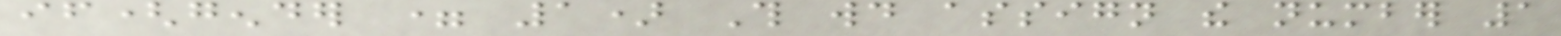if(gender = 1) This would assign the number 1
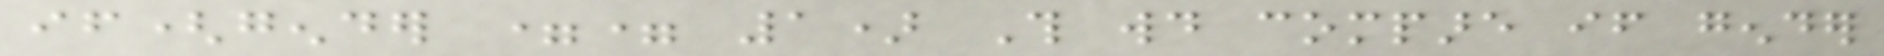if(gender == 1) This would compare if gender
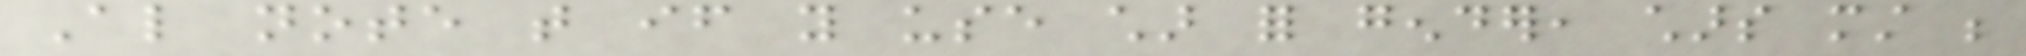Also note that if you use char for gender, chars must be
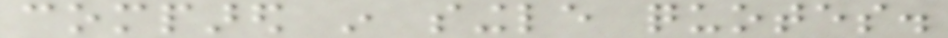compared in single quotes.
